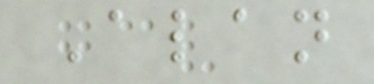Alan
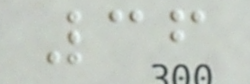36
